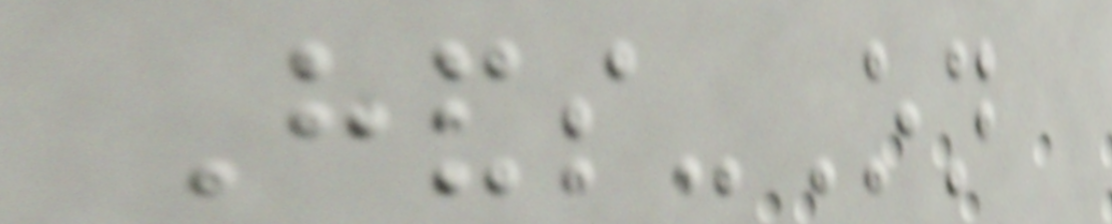Hands-On
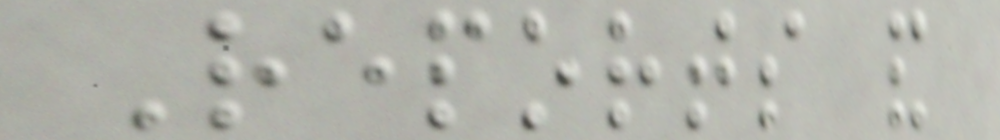Reports and
